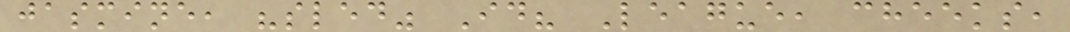jasmine, "sled" Id? League, cheeks,
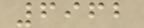6962
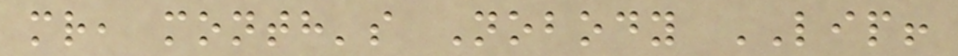mr, month's Nobody LIP!
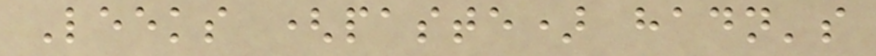Leeks (paste) hadn's
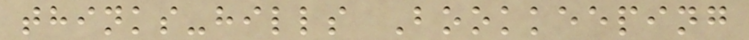thinks-hills Bookkeeping
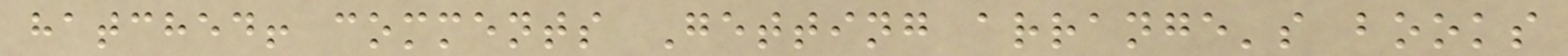hatched! comments Getting arrange's books
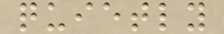quietly
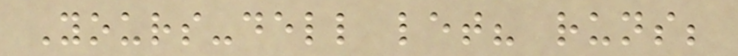Yours-dell let? runs;
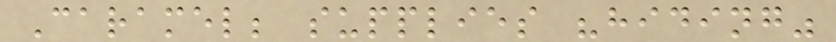Caramel; supplies "hiding"
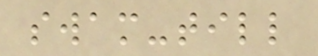swam-till
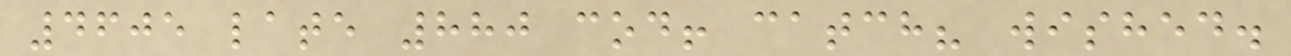4605 late 880 cod! catch? wished.
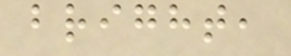bright,
